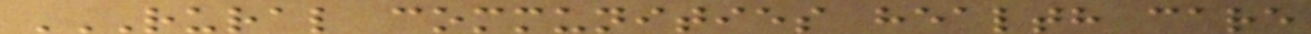RURAL COMMUNITIES HEALTH CARE
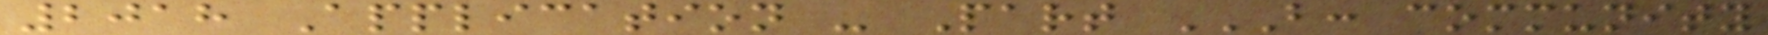2018 Application - Part B: COMMUNITY
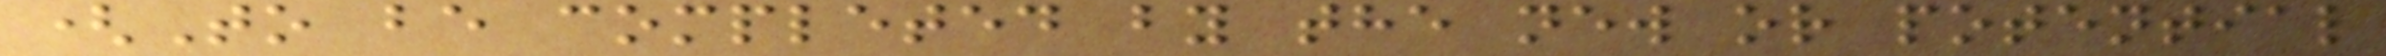(To be completed by the new or potential
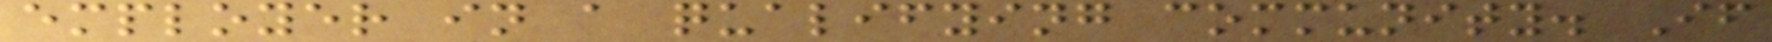employer in a qualifying community. If
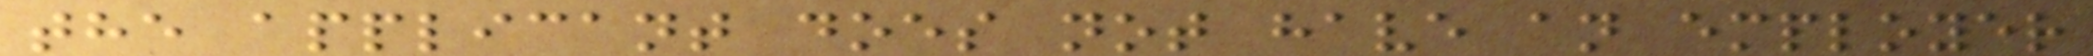the applicant does not have an employer
